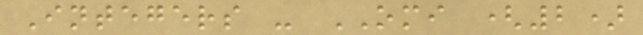Integers - OMI (2)
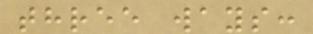three ways:
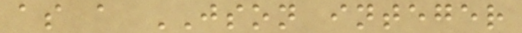as a JSON integer
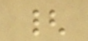{
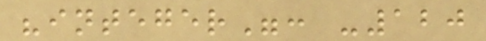"integer": -120
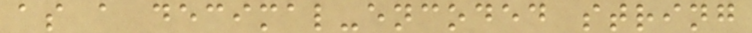as a decimal-encoded string
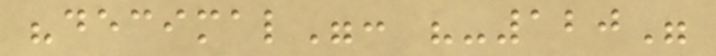"decimal": "-120"
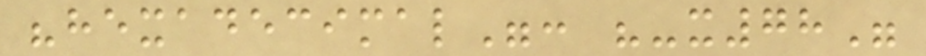"hexadecimal": "-x78"
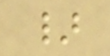}
